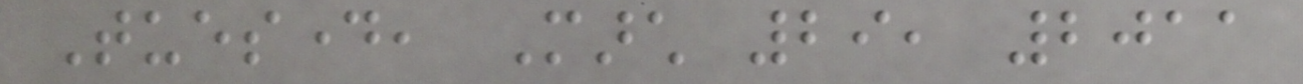Tuesday, March 29, 2011
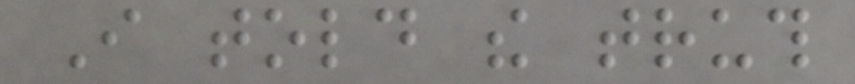I told the truth
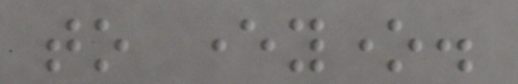to everyone.
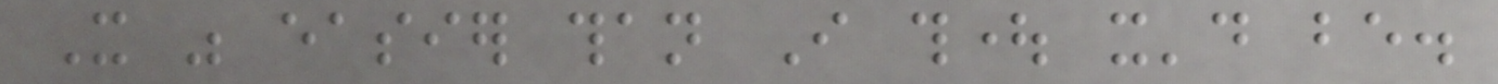It was easier than I thought it'd be.
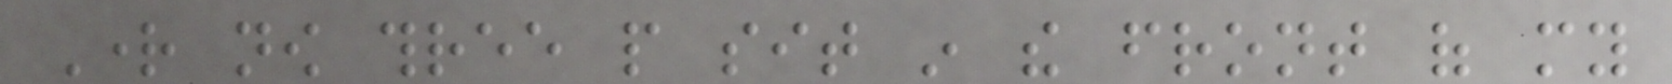Right now three people sit in the front of my
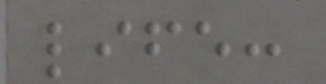life:
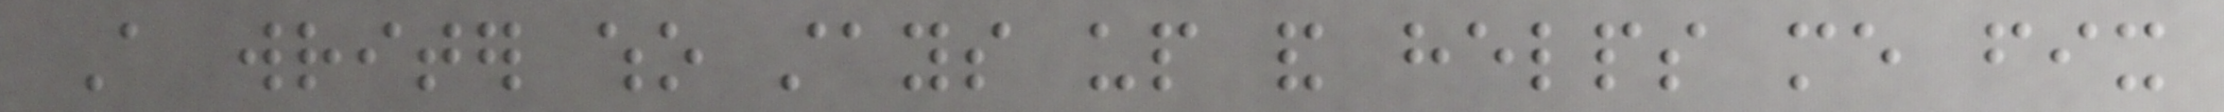A writer who stays up and helps me fix
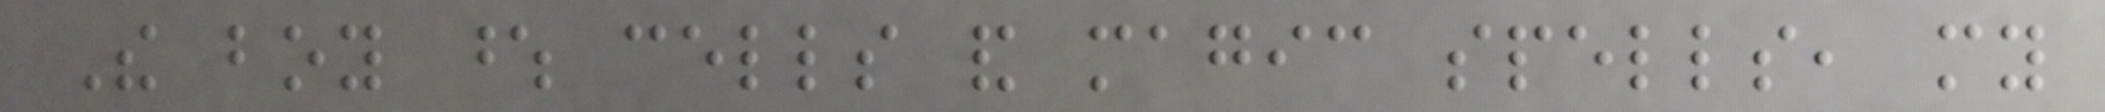The boy whose cells and magic spells, my
